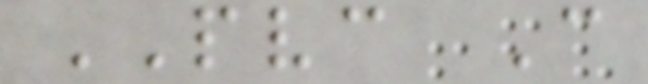PVC C
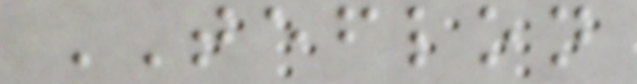TEFLON
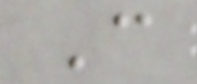C
